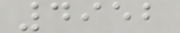4952
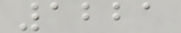1221
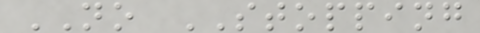NO STOPPING
